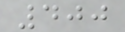400
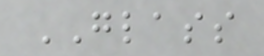GLASS
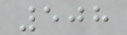508
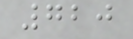720
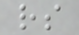rs
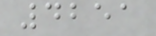4251
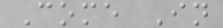Come In
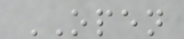OPEN
